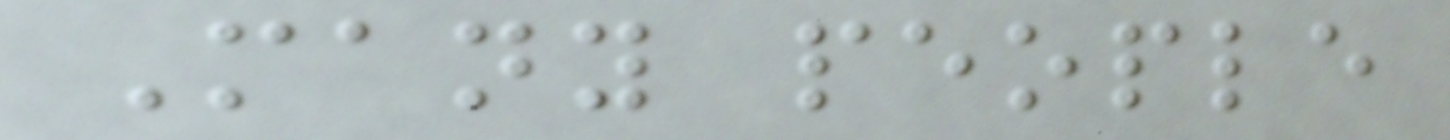Many people
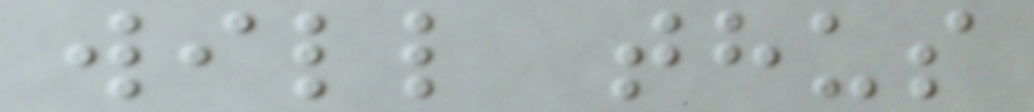will thus
